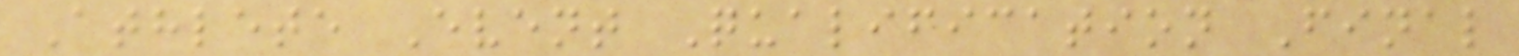Athlete Event Qualification Final
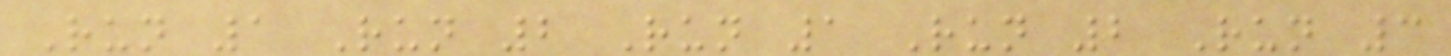Run 1 Run 2 Run 1 Run 2 Run 3
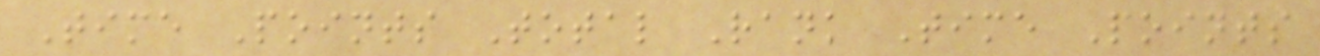Time Points Total Rank Time Points
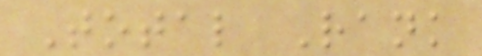Total Rank
